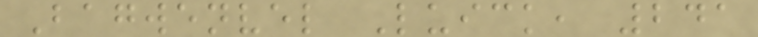Bagwenvel Luick, 241
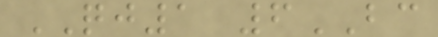QJ1 6BC
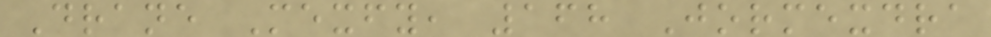Drane Mexfy, 168 Jormexdra
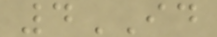4ID
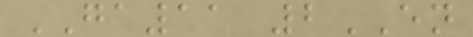GA11 2EN
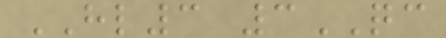HL3 3QC
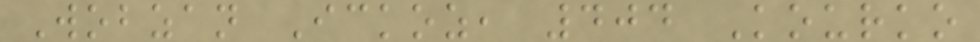Wobzan Ickoz, 404 Kourko
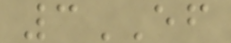3EF
